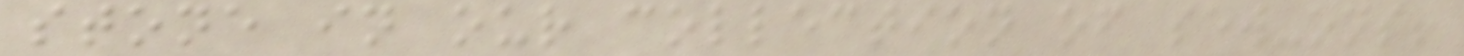stone in our collection of sew-ons!
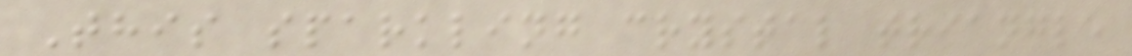This sparkling crystal triangle
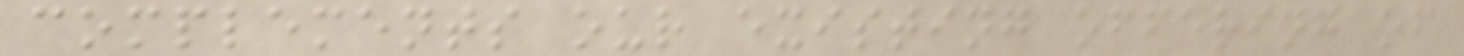complements our existing offering of
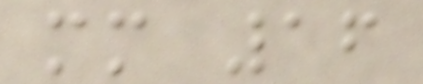mm 16
